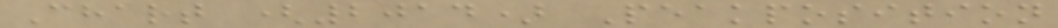Chart (2014) Peakposition
